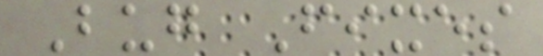Bug Fixes
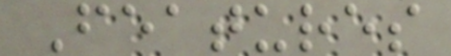Features
